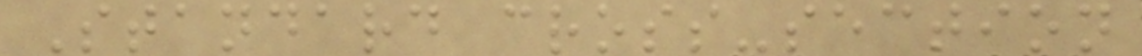Standard cross-section
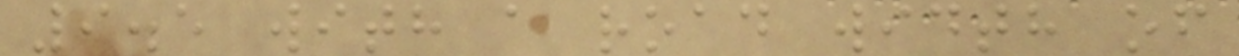9.5 with a road width of
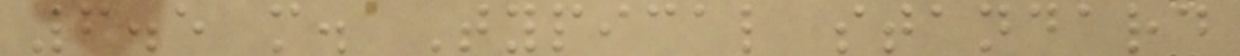6.5 m. Typical standard
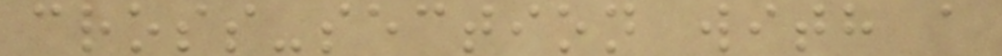cross-section with a
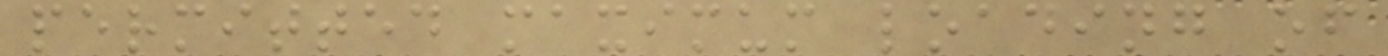permitted maximum loading of
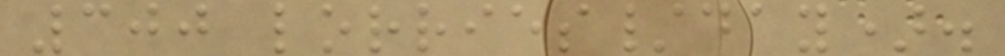300 lorries/day).
